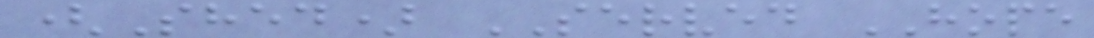(Shed) SERVED HOPE
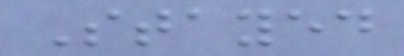Stayed
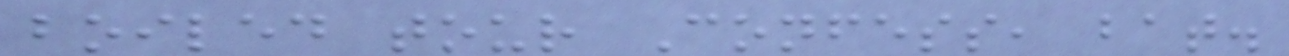boiled tour Confess, bat.
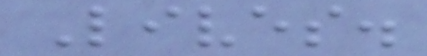Lives.
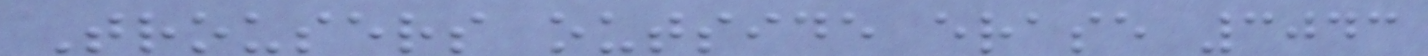Trousers outside erase 3043
